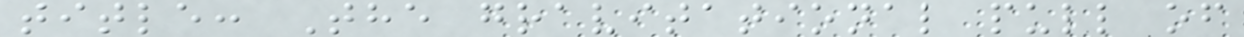title: The gravitational pull of
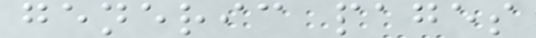generic pages
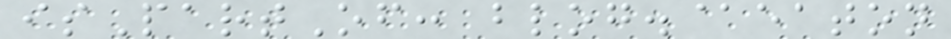isPartOf: blog.@eaton
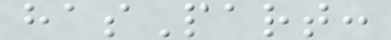hasPart:
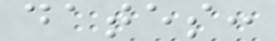dates:
